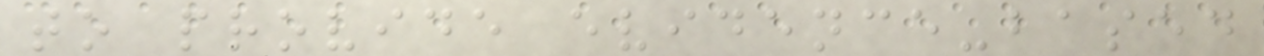to provide evidence-based
